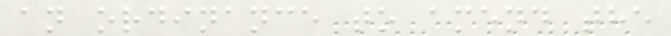an ordinance to amend the
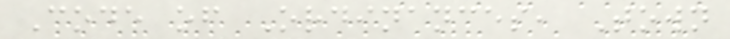Code of Ordinances, Town
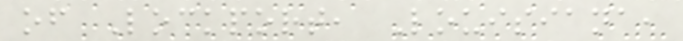of Lockport, Louisiana,
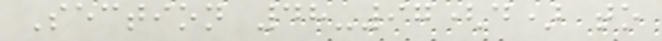Section 48-97(d) to
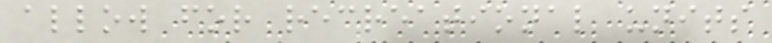allow for recreational units
